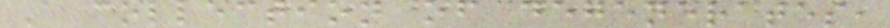A collection of degenerates,
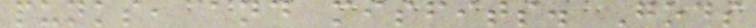punks, and misfits. Gods
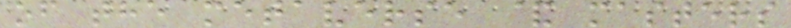of the metaverse & masters
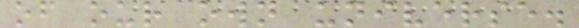of our own universe.
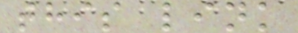this link
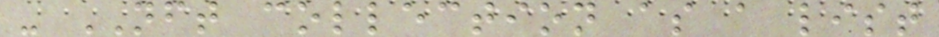- NFT collection as a list
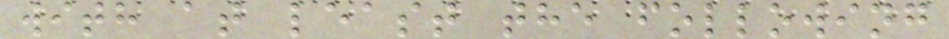with at least the following
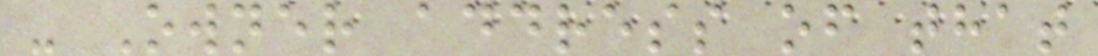- Owner address of that
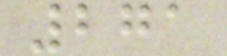271
